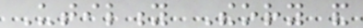Utility Theory and
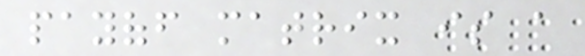payoff matrix is a
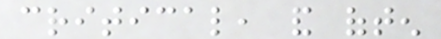critical, and often
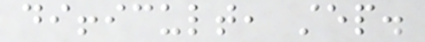difficult, step.
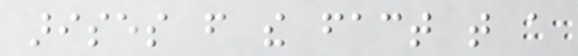arises from the fact that a
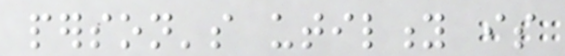person's utility is
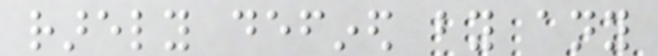rarely defined by any
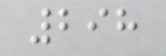298
